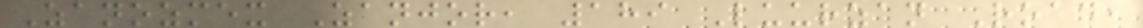Zanozmex Zanjor, 189 Luurzan Road,
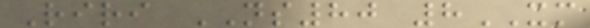Riri NS80 8XM
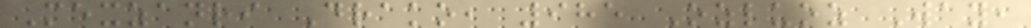Mexzanri Drako, 985 Ozluoz Way,
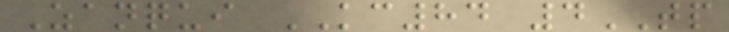Zanqui KC84 4TP
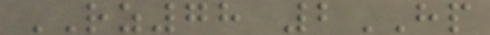RZ78 2HP
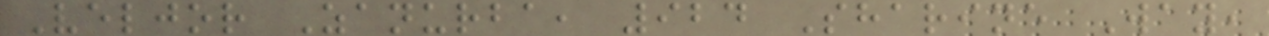Veljor Zanurba, 924 Sharine Way,
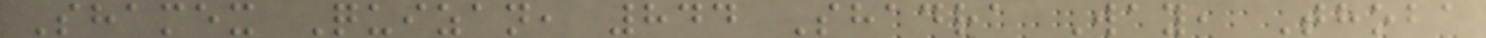Shamex Quizan, 844 Shadra Way, Thoba
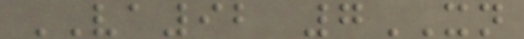VA92 7XN
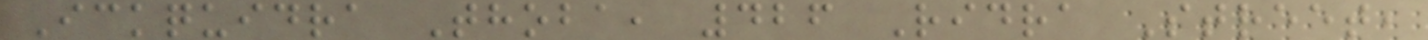Ickquidra Thoba, 426 Ridra Street,
